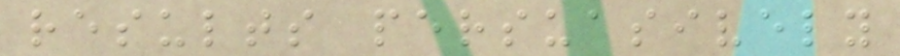results persuasively
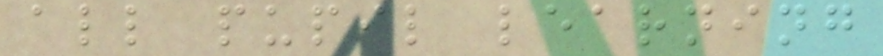all pupil learning
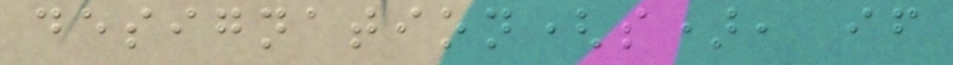designation(s), if
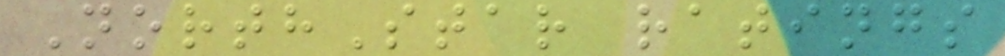NorthStar ratings
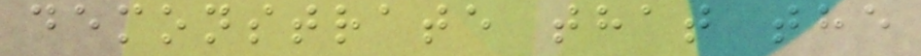demonstrate that the
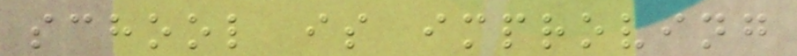school is improving
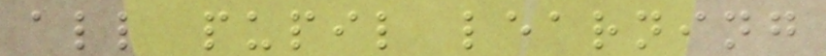all pupil learning
